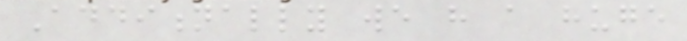Additionally we have a huge
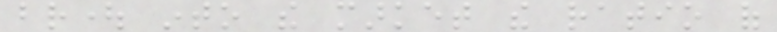brought into the market the ratio of
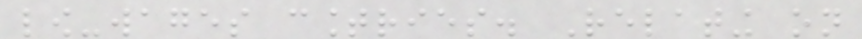low-wages countries. Relating on
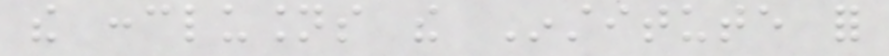the conclusions the Institute for
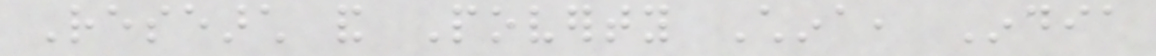Research and Poverty China, India
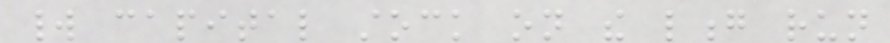world capital stock on the long run
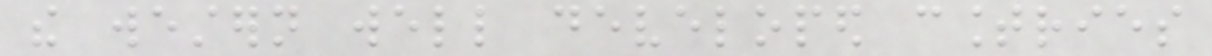the western well developed countries
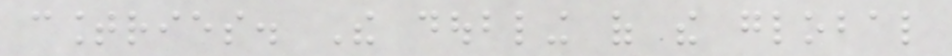countries. The doubling of the global
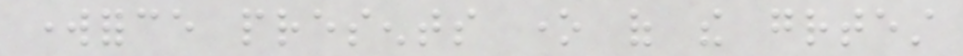workforce presents one of the greatest
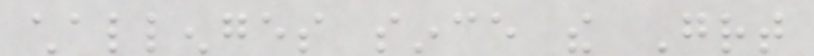challenges since the Great
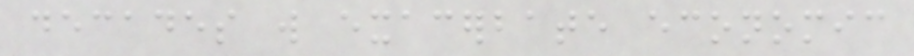decades will exacerbate economic
